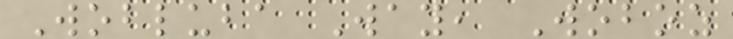Wobluba Way, Woboz
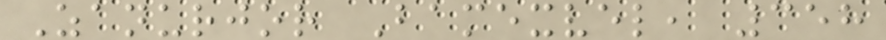Zanurjor Bamexvel, 358
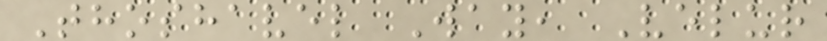Thoshavel Way, Velur
